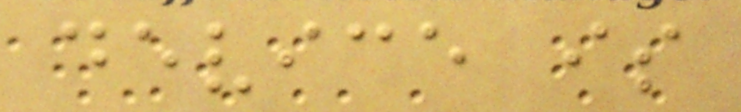device is
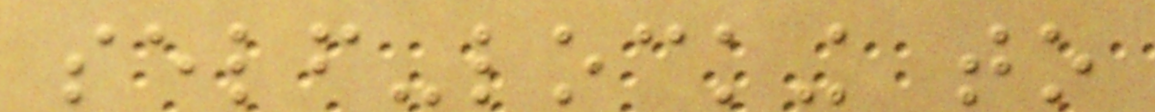self-locking to
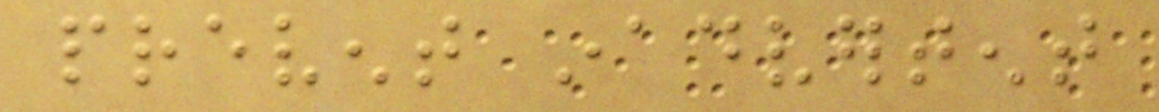prevent inadvertent
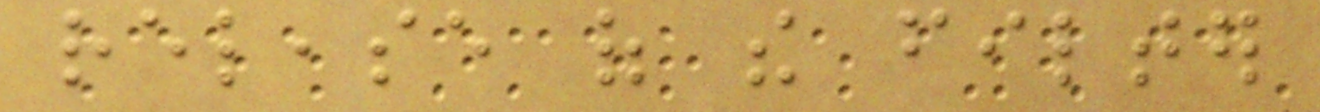release of the filter
